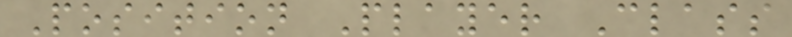Position Player Class
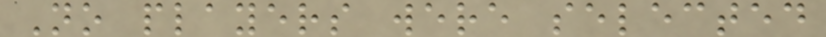No players were selected
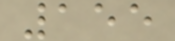155
